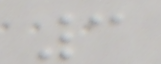3
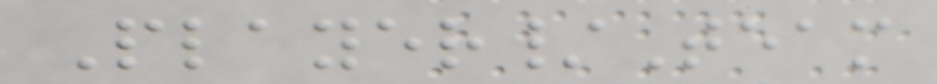Player/Team
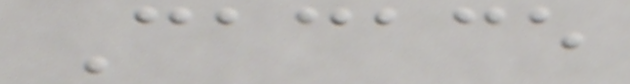Cacace
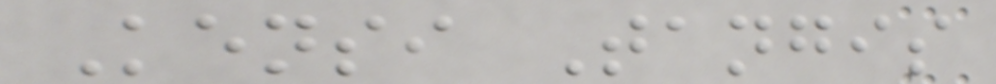Kensi Tangis
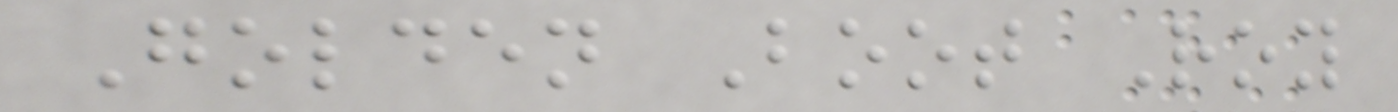Golden Boot Roy
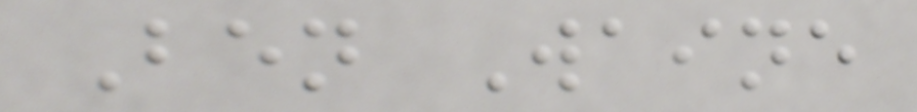Ben Waine
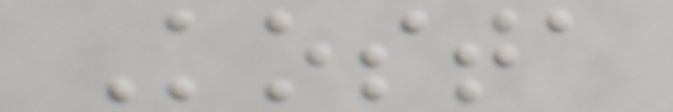Kosta
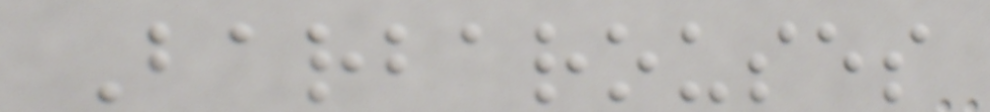Barbarouses
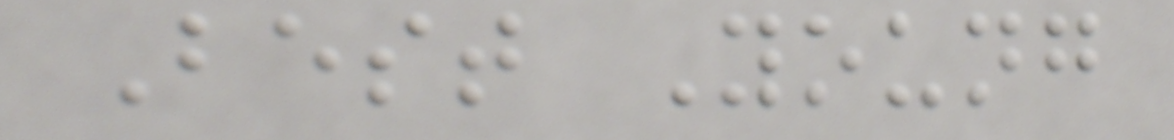Best Young
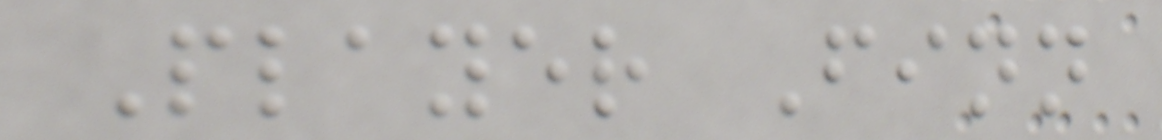Player Finn
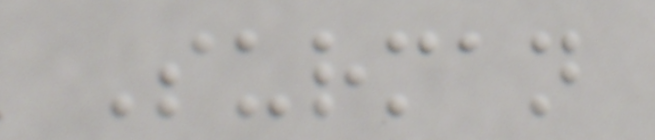Surman
